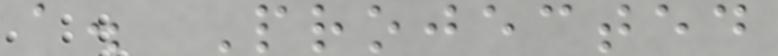a. Projected
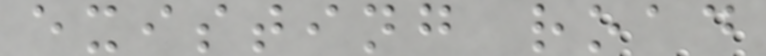existing road
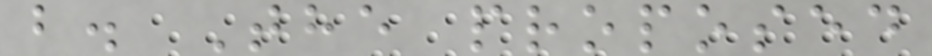b. The proposed
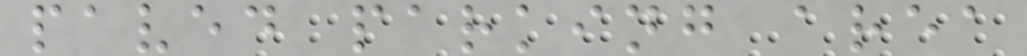paved parking area
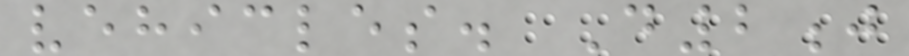vehicles. D2j
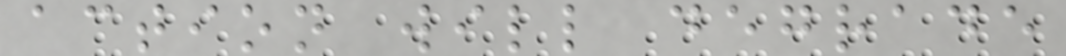action will degrade
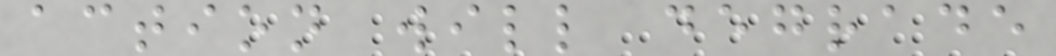action will degrade
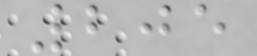205
